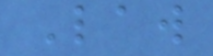Law
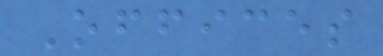Offices
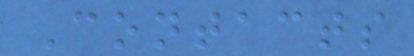Contacts
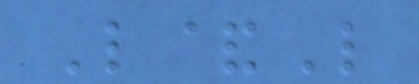L&L
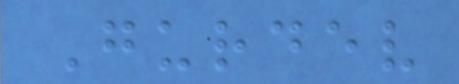Gurdev
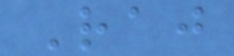Raj
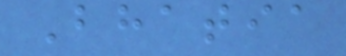Bhatia
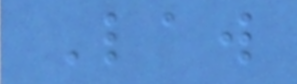Law
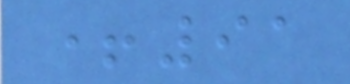+91
